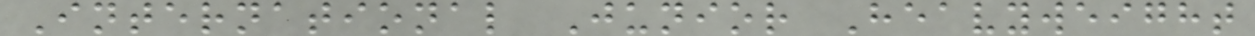International Junior Heavyweight
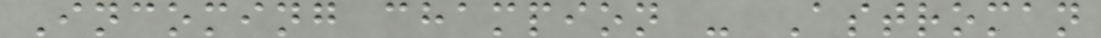Incoming champion - Astroman
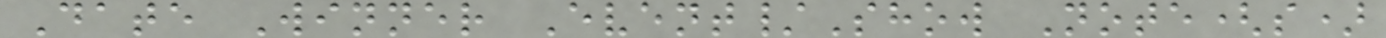Date Winner Event/Show Note(s)
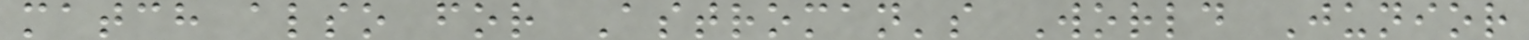match also for Astroman's World Junior
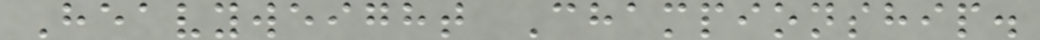Heavyweight Championship.
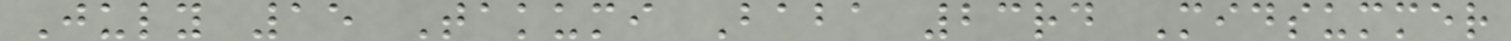July 15 Takumi Baba 23rd Midsummer
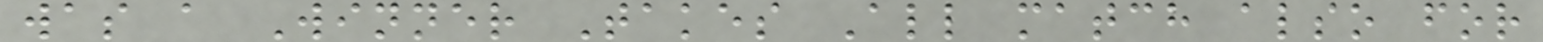was a Winner Takes All match also for
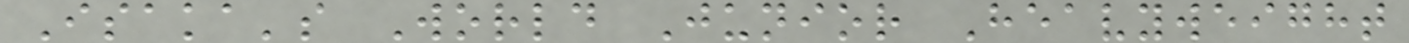Isaka's World Junior Heavyweight
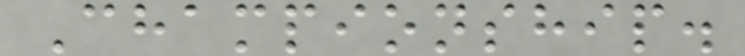Championship.
